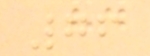76
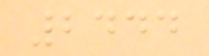2444
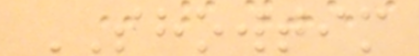SHOWTIM
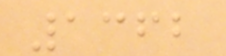1362
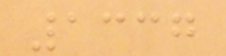1337
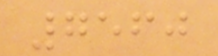7560
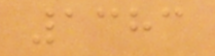1383
